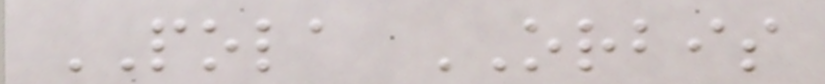POLA ORBIS
